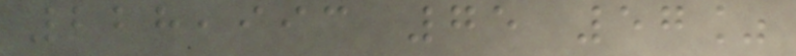228,993 75 57%
